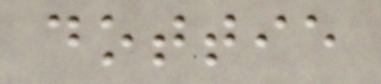dottie
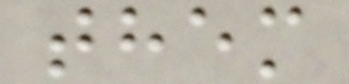them
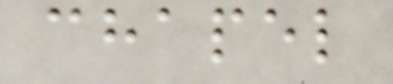chapel
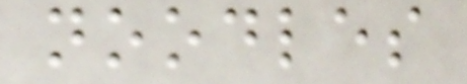noodles
